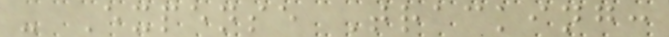- Expense Tracking:
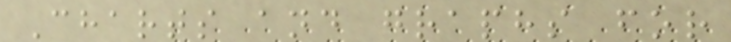Charts and graphs for
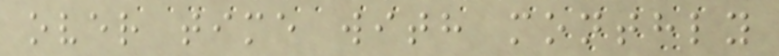over time with monthly
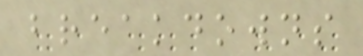breakdowns
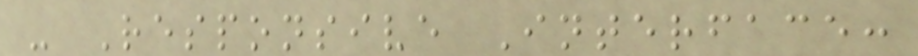- Responsive Interface:
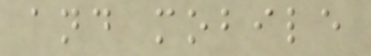and mobile
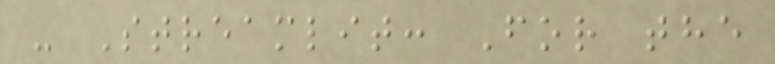- Streamlit: For the
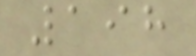198
